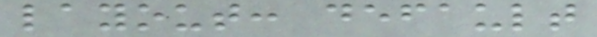layout: default
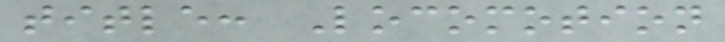title: Locomotion
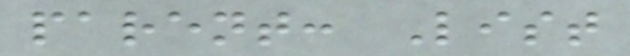parent: List
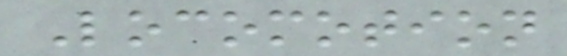Locomotion
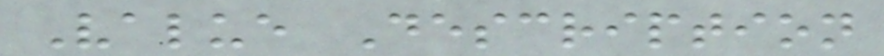Value Description
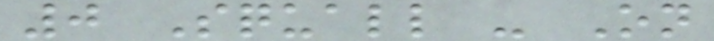0 Squall - On
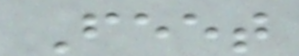Feet
